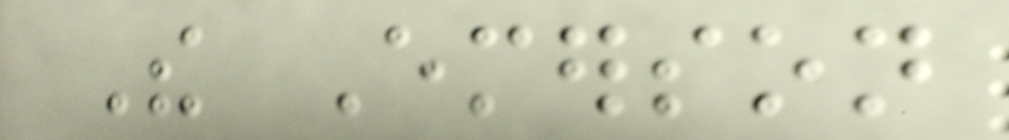The Emerson
